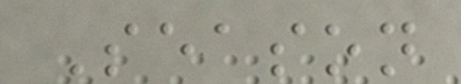Season
